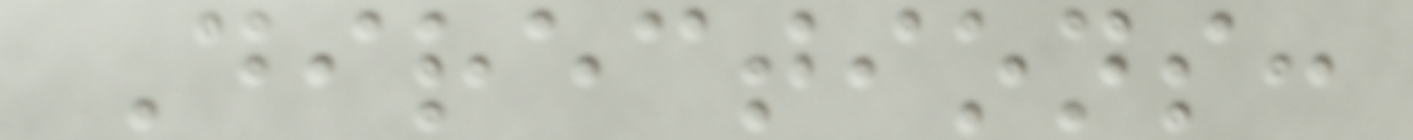Directions:
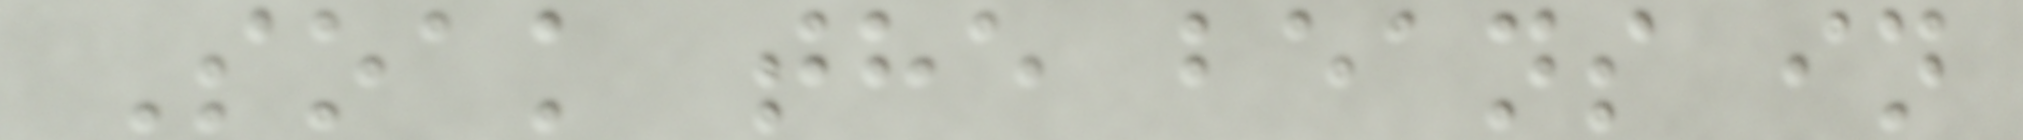Soak the beans in
